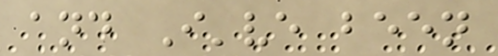and I've been
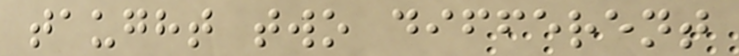taught two different
